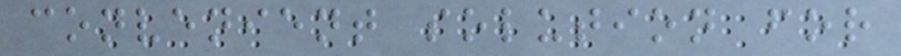convenient solution for
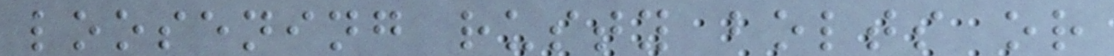loosening rusty bolts or
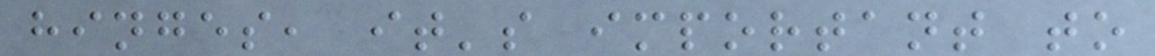hinges, it's important to
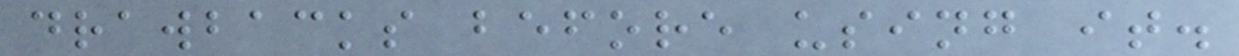drawbacks before using it.
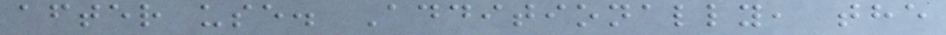after use. Additionally, the
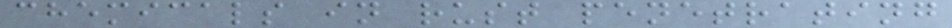chemicals in rust penetrating
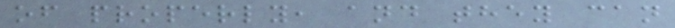of properly, and they can
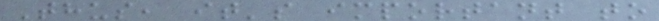Thus, it's important to
